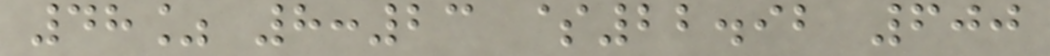48% 8:23 $22.92 600
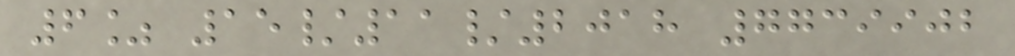6% 15/11/2018 7739902
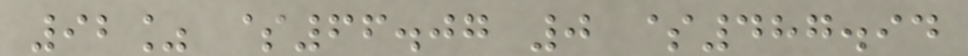92% $66.07 0 $487.94
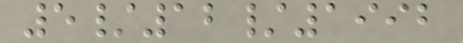5/12/1992
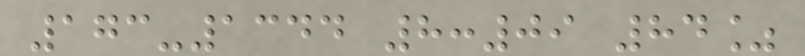173-1344 8:09 84%
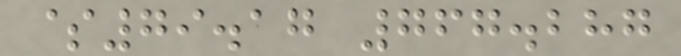$79.17 767.287
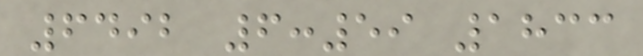6492 6:59 1833
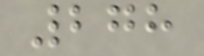278
